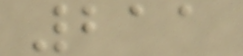211
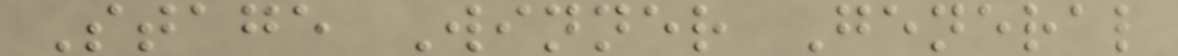Stage Winner General
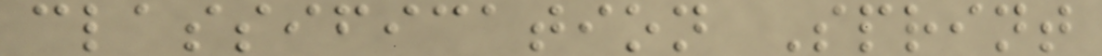classification Sprint
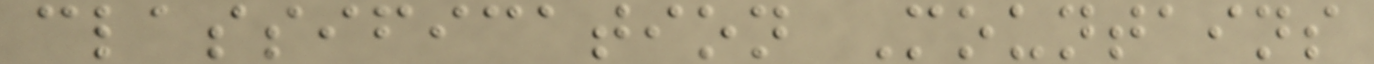classification Mountains
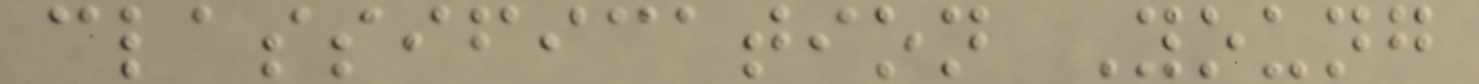classification Young
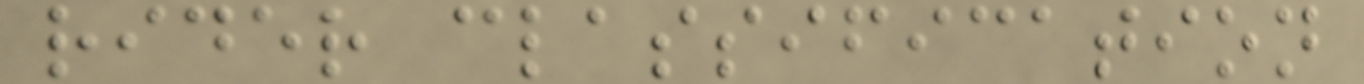rider classification
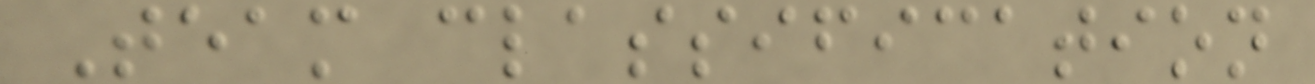Team classification
